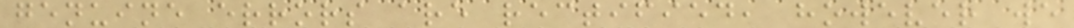genuine errors are rectified, however we
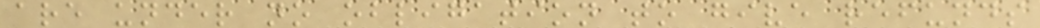are under no obligation to give refunds
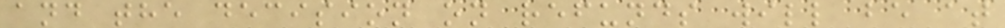and the decision on refunds will be at
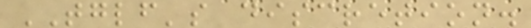TGLF's discretion.
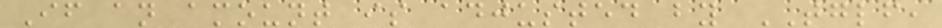If an amount is adjusted by TGLF,
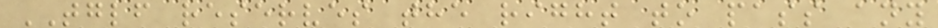TGLF reserves the right to pass any
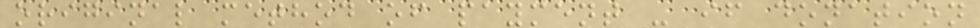original method of payment - if donation
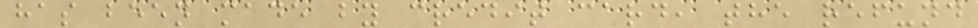has been made by credit card, the refund
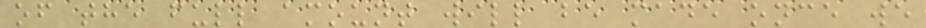of the full amount will be made once we
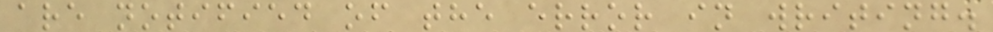are notified of the error in writing.
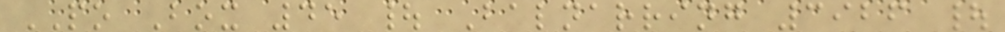PO Box 45 | Balnarring 3926 |
